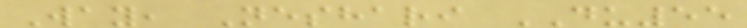Way, Neshari DU55
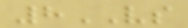8VS
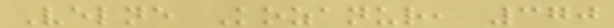Velne Kozanur, 370
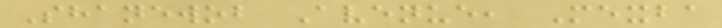Shanewob Avenue, Mexba
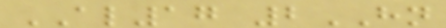AL17 2HN
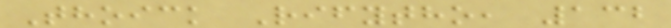Thoick Rifytho, 132
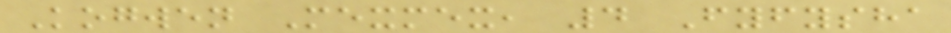Kogwen Mexmex, 4 Fyfysha
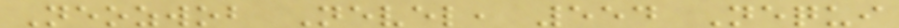Neozwob Nevel, 554 Nequi
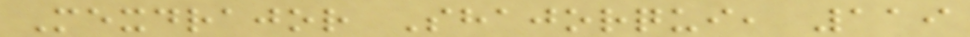Mexdrajor Shajorqui, 119
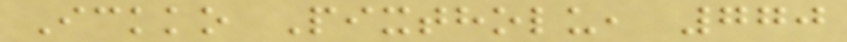Ickko Pixtholu, 770
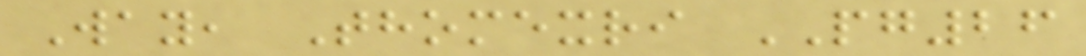Way, Thomexri PG26
